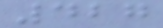427
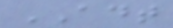ADT
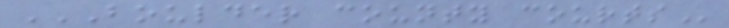BOULDER COUNTY COURTS
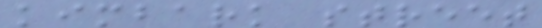kimbark street
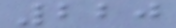220
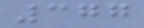377
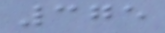375
